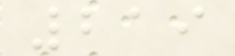219
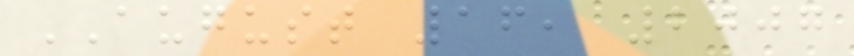AUGUST 16, 2007
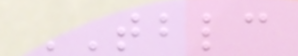TBLC
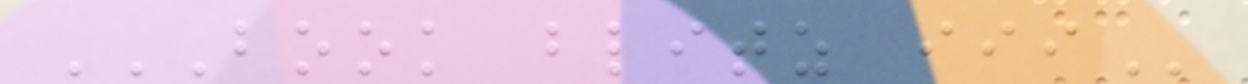BOOK BLITZ III
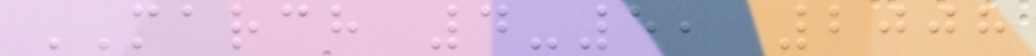MARCH 4-5, 2008
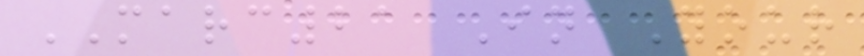MARC21 In Your
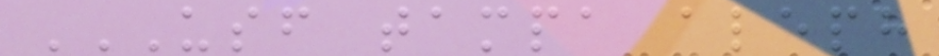USF TAMPA ALEPH
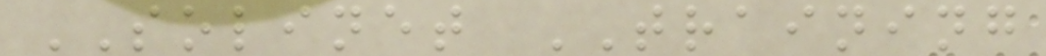SOLINET TRAINING
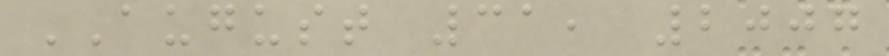AUGUST 31, 2007
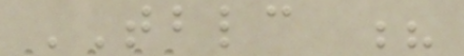TBLC ?
